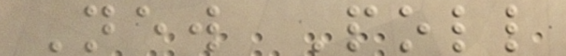New Poll
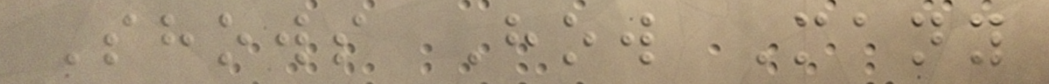Shows How Many
